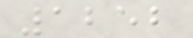1252
